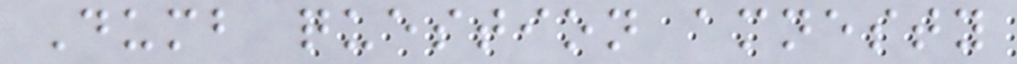Dumb question amnesty
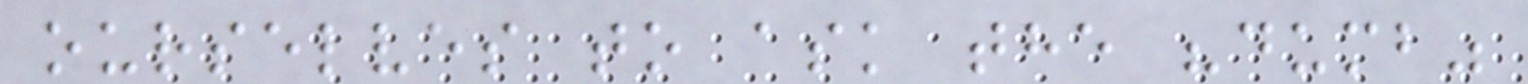ourselves to ask the "dumb"
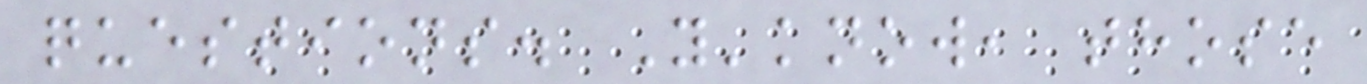questions. Y'know, those
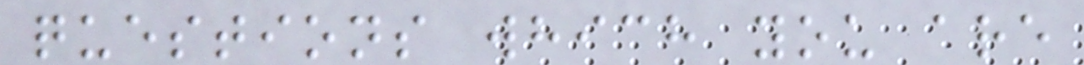questions which you are
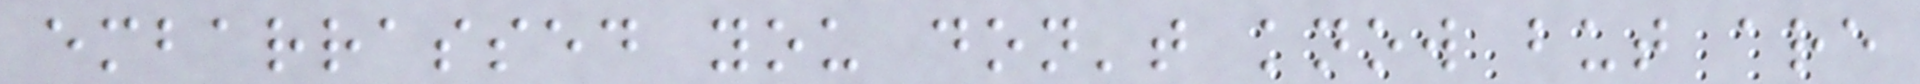embarrassed you don't know but are
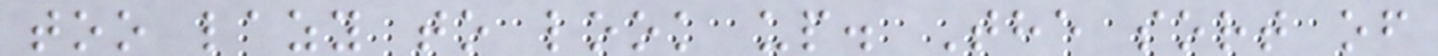too lazy to look up. The sort of
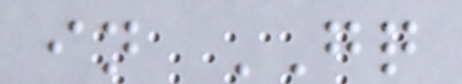in GQ
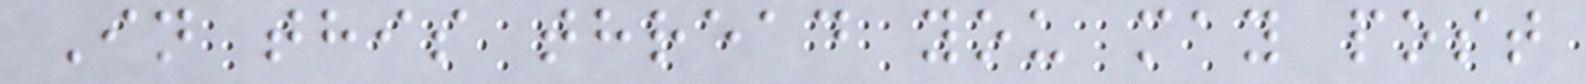In this thread you may post
